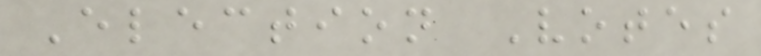Election Votes
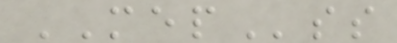MEPss
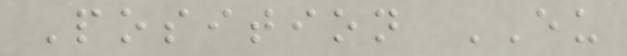Position EU
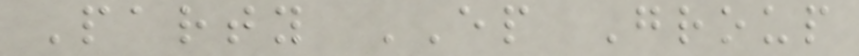Party EP Group
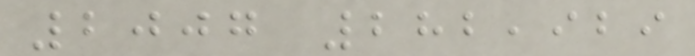2007 282,929
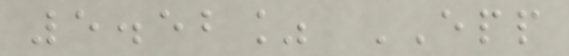5.52% EPP
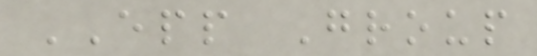EPP Group
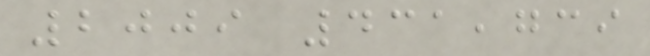2009 431,739
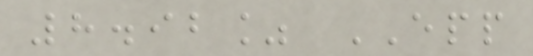8.92% EPP
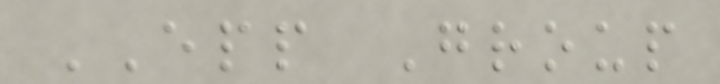EPP Group
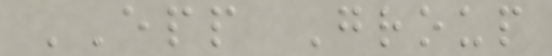EPP Group
